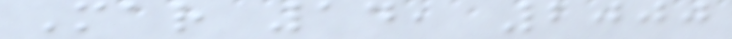Mar 14, 2000
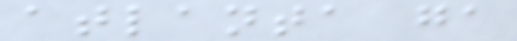atlanta ga
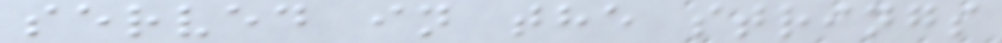served in the strings
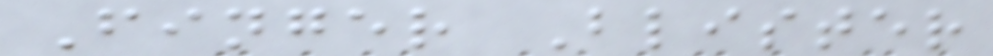Finger Blister
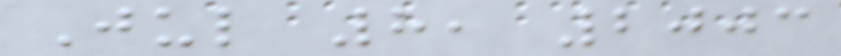Jul 8, 2003
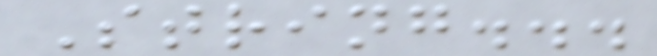String...
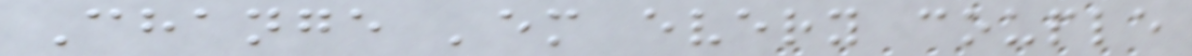Change 'em every couple
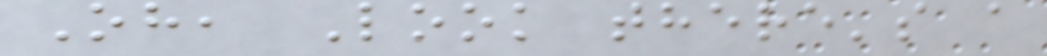Oh, Look there's a
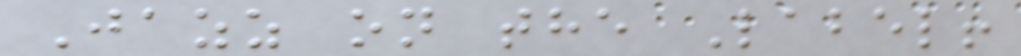Jazz on the Label!
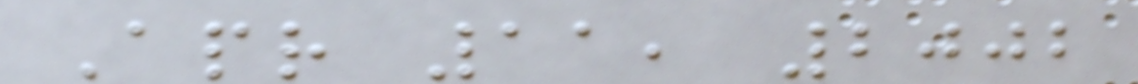Apr 11, 2002
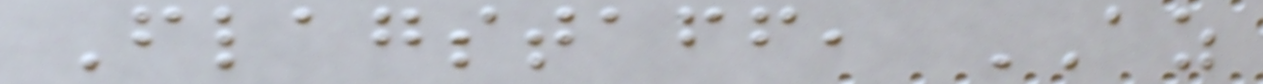Flagstaff, AZ
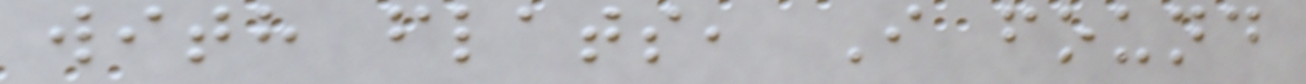with flats, I found
